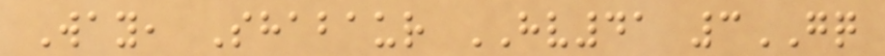Way, Shabaur HV41 3GQ
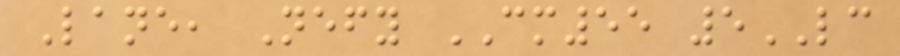Lane, Nefy CM55 5LC
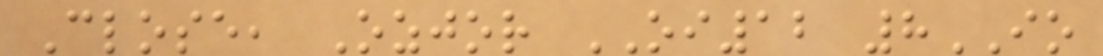Close, Ozjor OI12 8IO
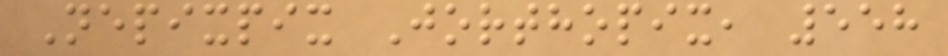Nepixpix Jorthopix, 558
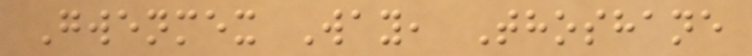Gwenmex Way, Thoshane
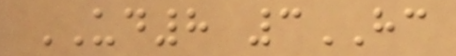UD8 3HC
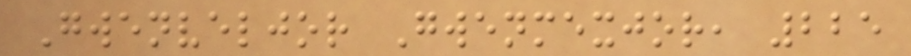Gwenveljor Gwenmexjor, 225
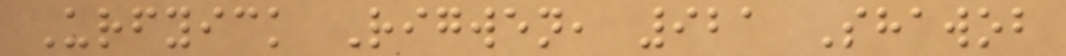Urfyick Rigwen, 921 Shawob
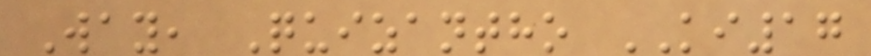Way, Quizantho KI17
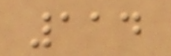114
